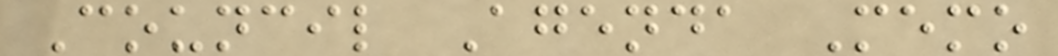Council Agenda Memo
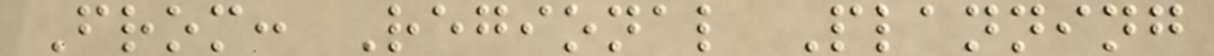From: Regional Planning
